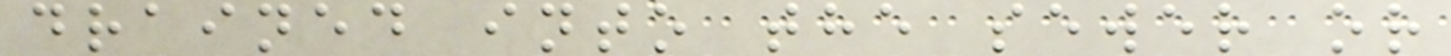drained into the sewer or
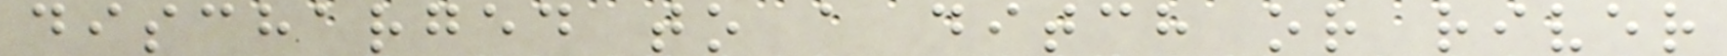discharged to a ditch or river
